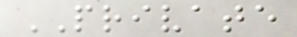PRIVATE
